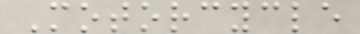Motorcycle
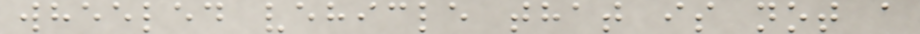wheeled vehicle that is not a
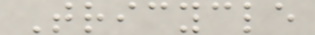Tricycle
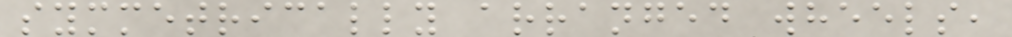symmetrically arranged wheels,
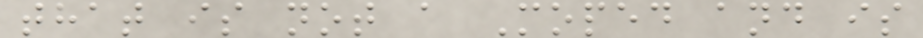that is not a Moped and is
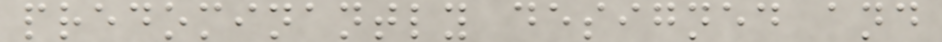predominantly designed and
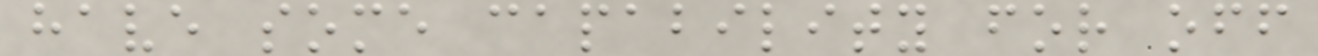have some capability for off
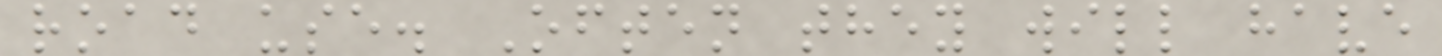road use. Often they will have
